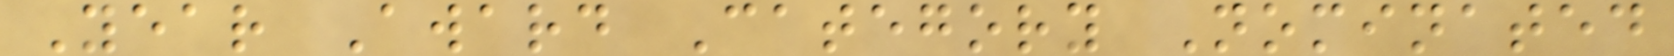Year Award Category Nominated
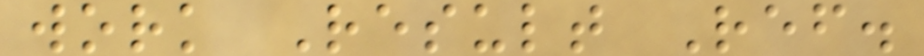work Result Ref.
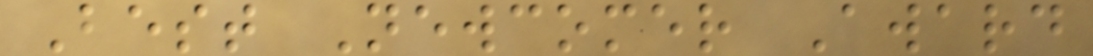Best Newcomer Award
